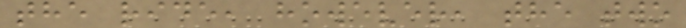the ride, however, the two
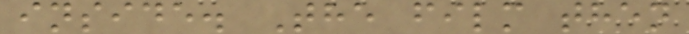inside. The film then
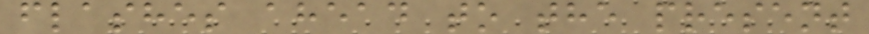flashes ahead to the present
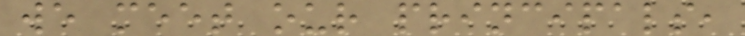we meet our principals,
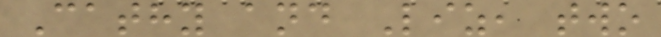Cathy and Liz, two
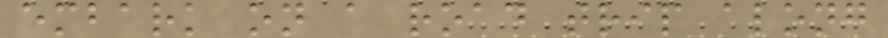embark on a road trip along
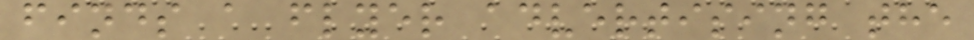finds a flyer advertising the
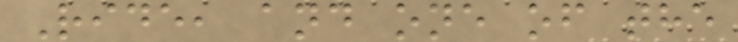Ride, and one of the
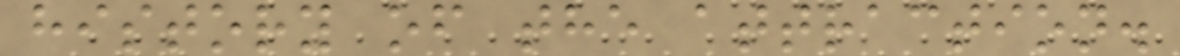history of the attraction.
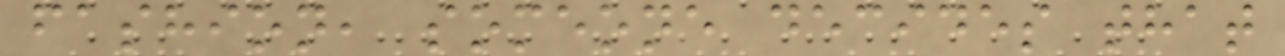fashion, someone decides that
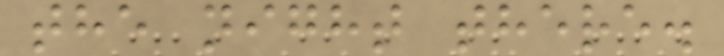the night there.
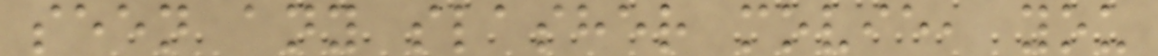seen any slasher movie, you
